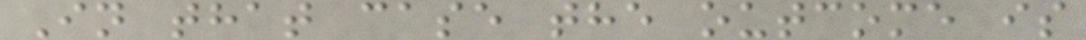In that case the outcome is
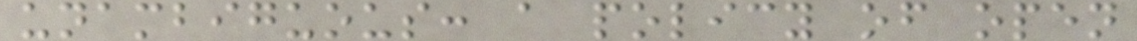unambiguous: a policy of open
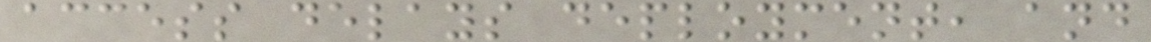access delays deployment, and
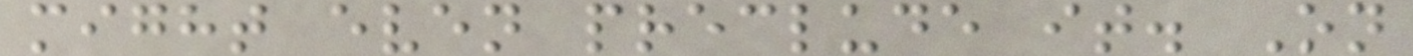might even preclude it. On
